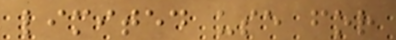limited use for
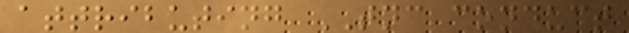attributing TNC conduct
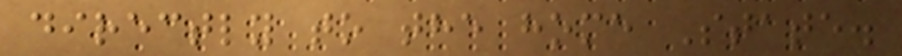directly to the home State.
